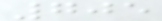705
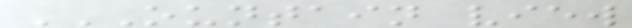OUNTAIN VIEW
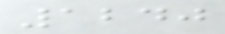1240
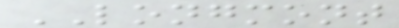LONGMONT
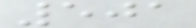501
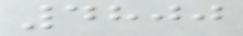4800
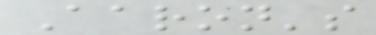Aaron's
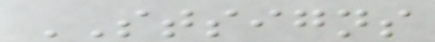STSIGNS
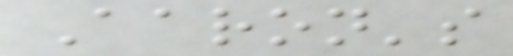Aaron's
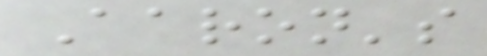Aaron's
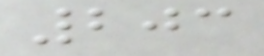203
